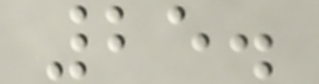25.
